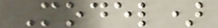Model)
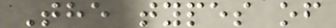The types of
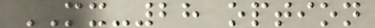MX-28 option
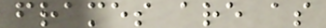frames are as
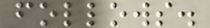follows.
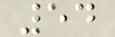54
